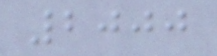2000
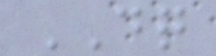DQ
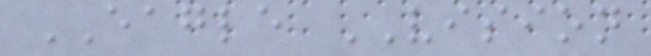EAGLE VISION
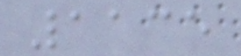1135
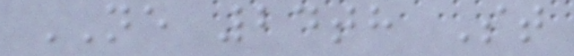NE 24th St
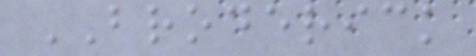BRODERICK
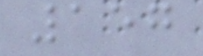157
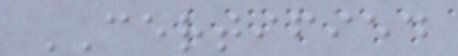CERTIFIED
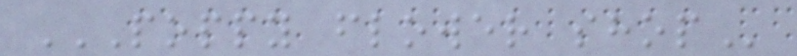POPPY FLOWER SHOP
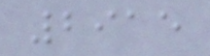2915
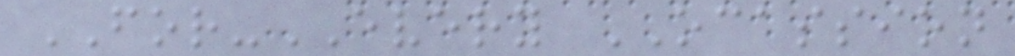FOR-EVERY OCASSION
